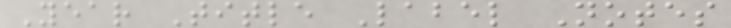Year Title Label Notes
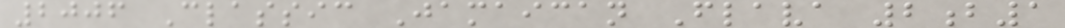2006 Classic Jamaican Flava 2b1
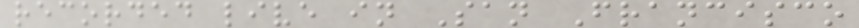recorded live in San Francisco
